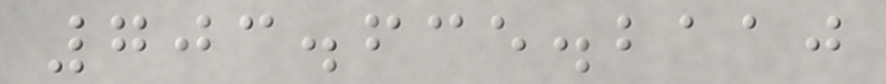703.635.2110
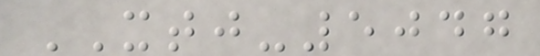XTJ-5047
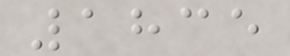1835
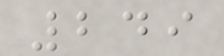249
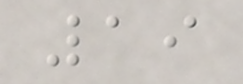19
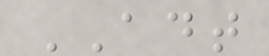ADT
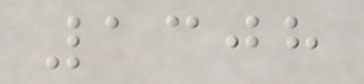1308
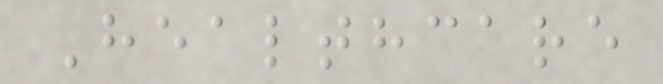Healthcare
